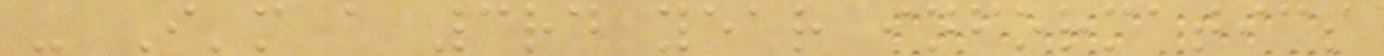- I'm a 3rd year informatics
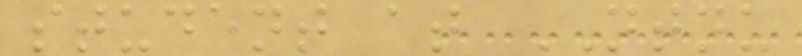student at NTNU
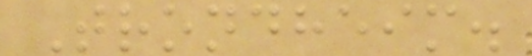Trondheim.
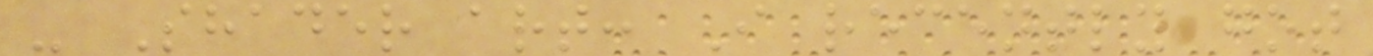- Shader art: I recently got
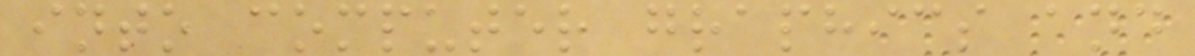into computer graphics and
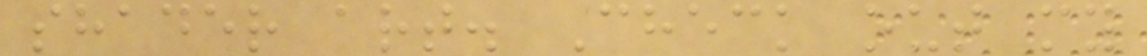shader art. Check out my
